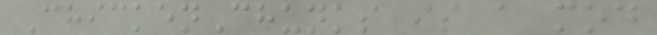ChickenChunks is a mod
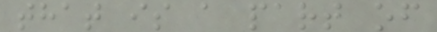that is a part of
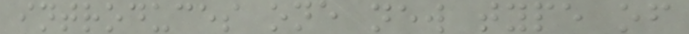introduces one new type of
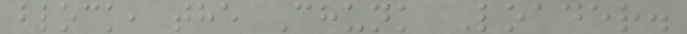block, the Chunk Loader.
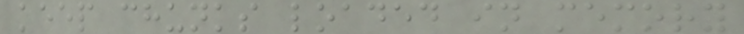keep chunks loaded in memory
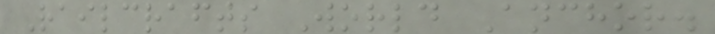Railcrafts World Anchor.
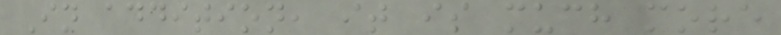In addition, it is much more
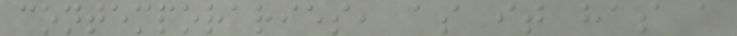contemporaries, as it has a
